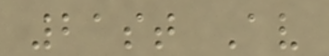21st Av
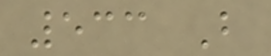533 B
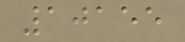10155
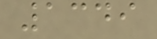1349
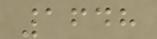1648
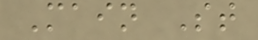Main St
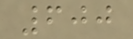600
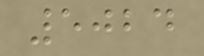5024
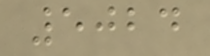5024
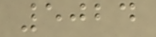5024
